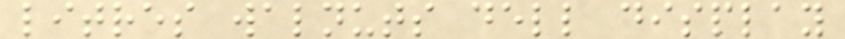litres walnuts dell display
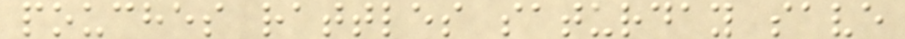pouches rattles saturday save
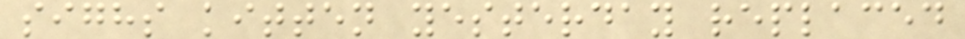sighs kitten yesterday replaced
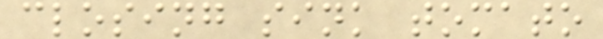closing sink tomato
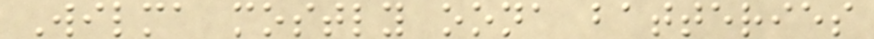Wilma mostly oona batteries
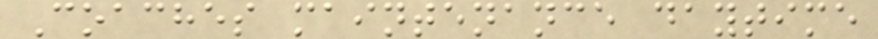Coaches maintenance daytime
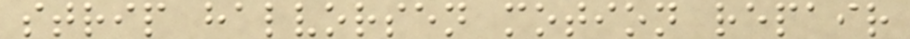strip halvorsen motion repair
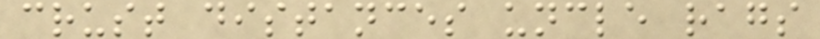crust distances uncle rags
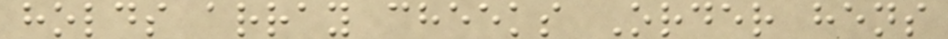holds array cheeks Order hens
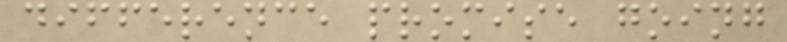difference promise going
